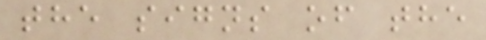the signs of the
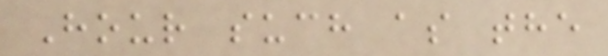Hour such as the
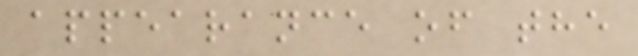appearance of the
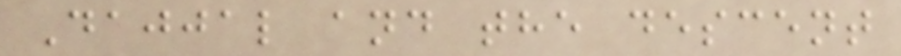Dajjal and the descent
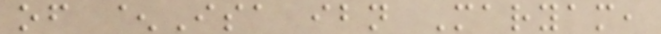of ^Isa ibn Maryam,
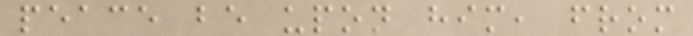peace be upon him, from
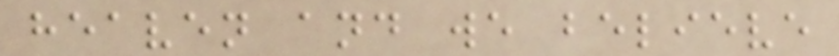heaven and we believe
